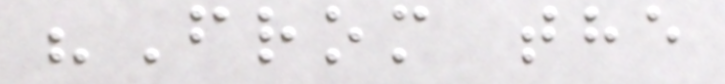"From the
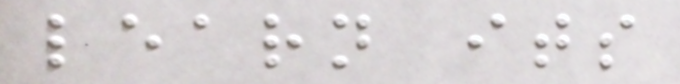learn its
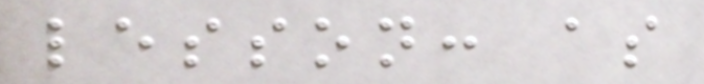lesson: as
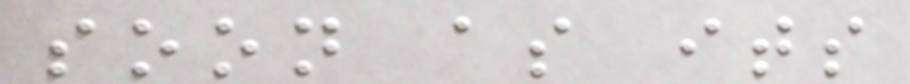soon as its
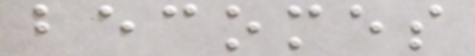becomes
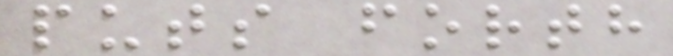puts forth
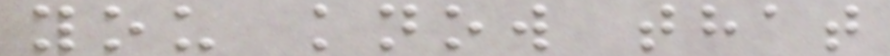you know that
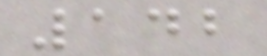142
